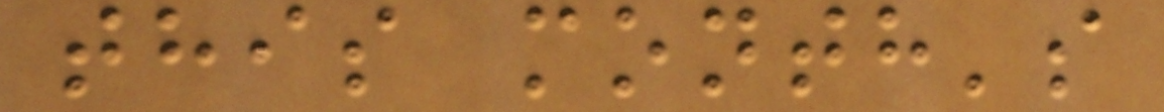this month's
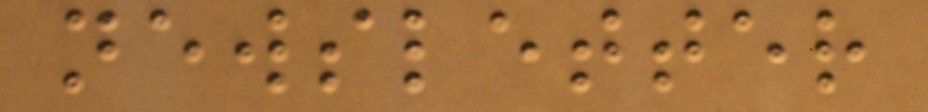newsletter
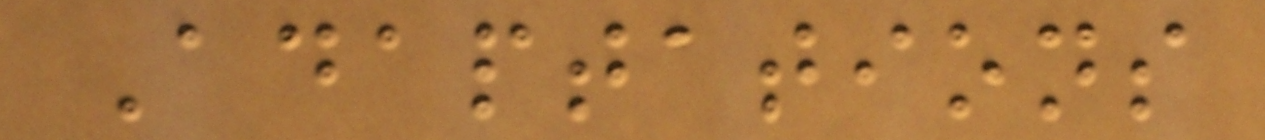Adaptations
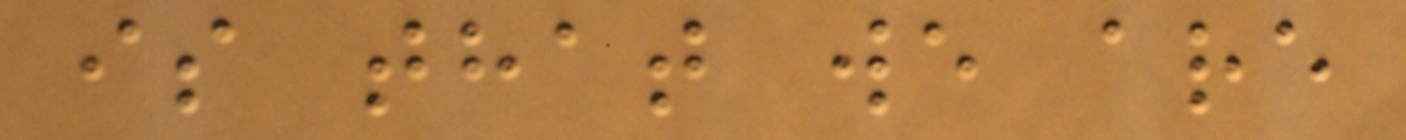is that we are
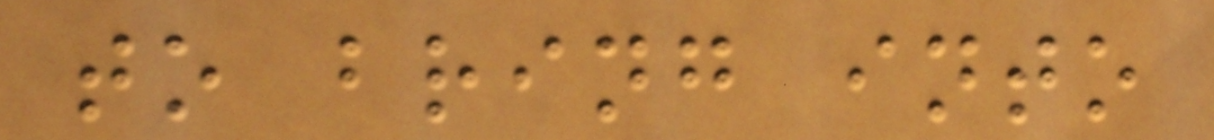to bring into
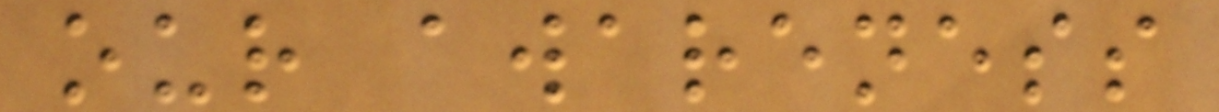our awareness
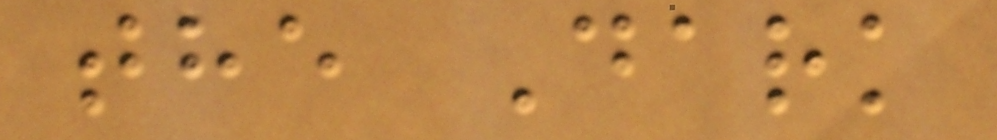the Dark
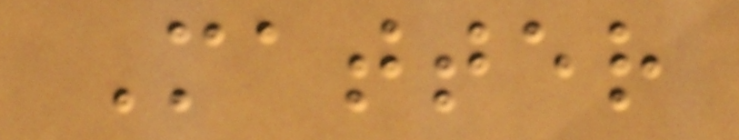Matter
